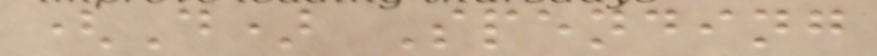(D) Spending
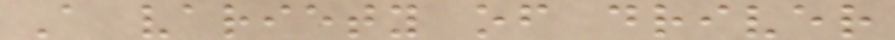A variety of driver
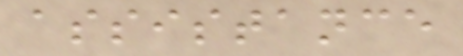assistance
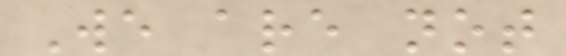We are not
